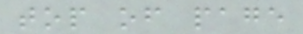top of page
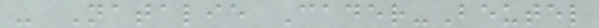- Natalie Cader-Beutel
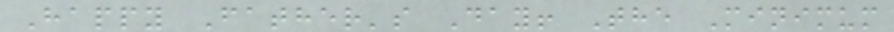Happy Father's Day! The Minimum
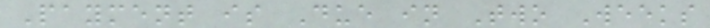Payment is Due in Two Weeks
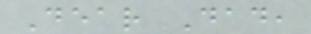Dear Dad,
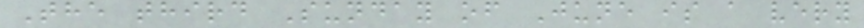The third Sunday of June is a very
